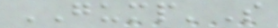GUMP'S
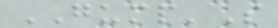GUMP'S
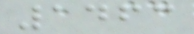1463
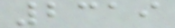2319
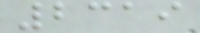2319
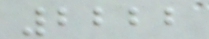2222
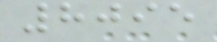8095
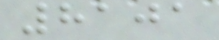8101
